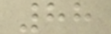88
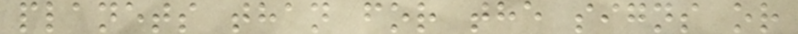planets than for the signs or
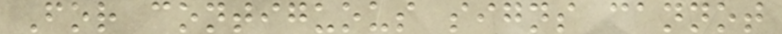For contiguous signs cannot
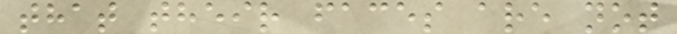that their faces are not
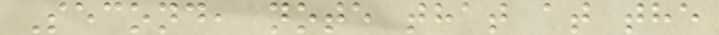Second, note that at the
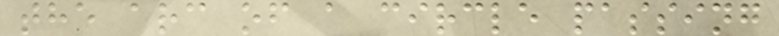the arc of a circle passing
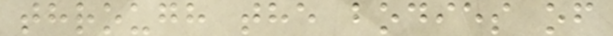through the bodies of
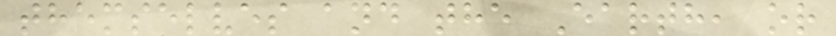themselves and the Earth, or
